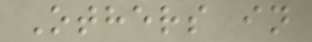Others in
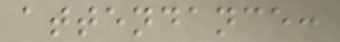attendance:
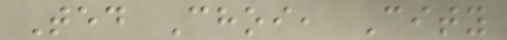Ted Choi, City
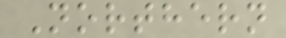Northern
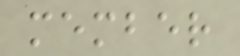member
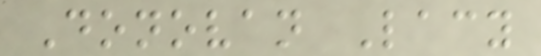Donovan Lacy
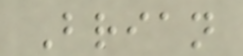Brian
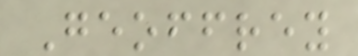Geoffrey
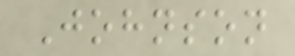Johnson
